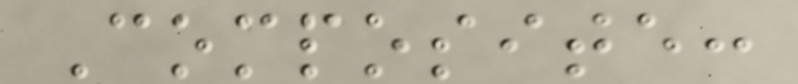Composite:
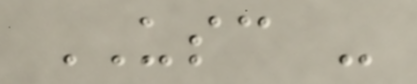USC -
